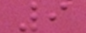9
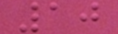10
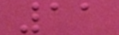11
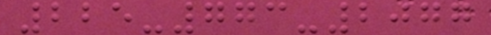225-773-2077
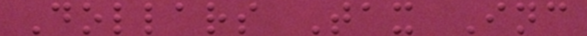Dollars Tax Inc
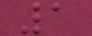1
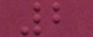2
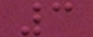3
